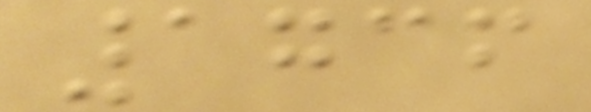1736
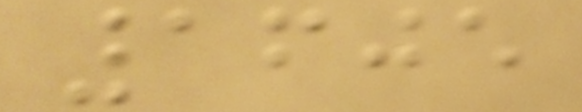1605
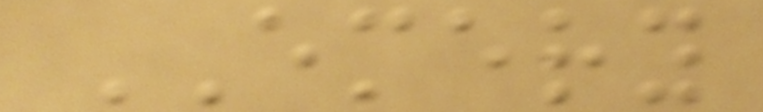EMERY
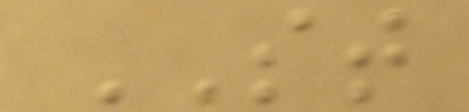ST
